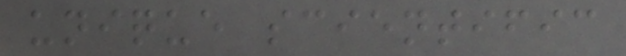unique scientific
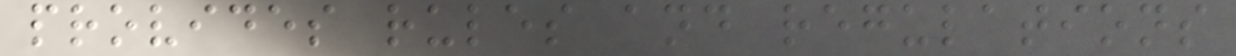provides rules and regulations
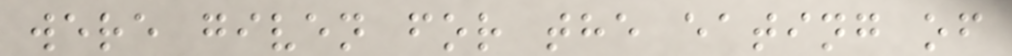were given for the eating of
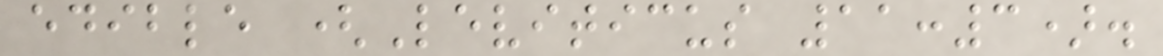edible (Leviticus 11:3).
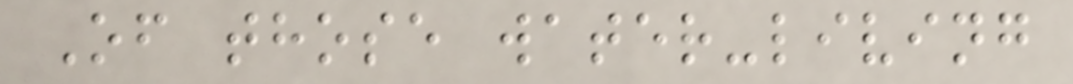Of those water-living
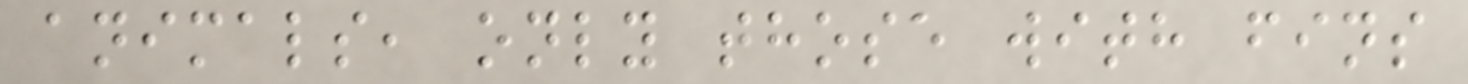animals, only those with fins
